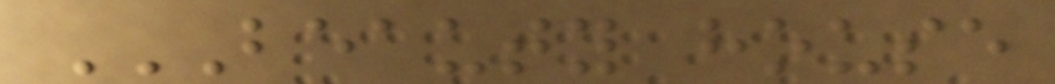BEAUTY HOUSE
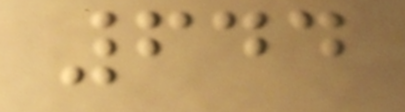644
